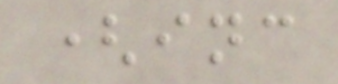(inc
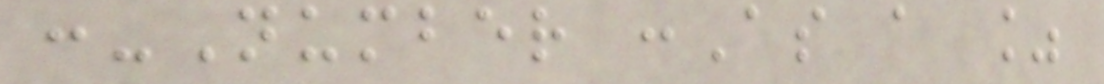:-Number :As a %
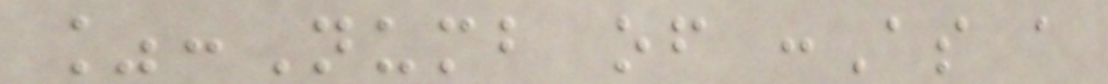%:Numb of :As a
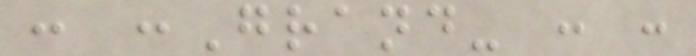: :Grand- : :
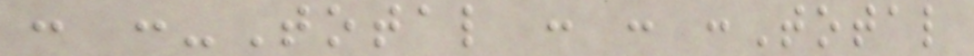: :-Total : : :Total
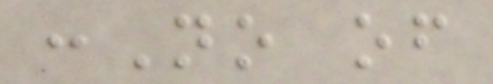:No of
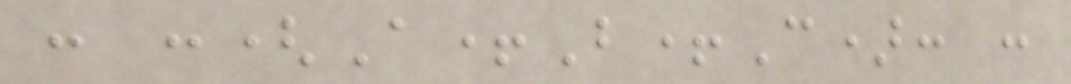: :(A+B+C): :
